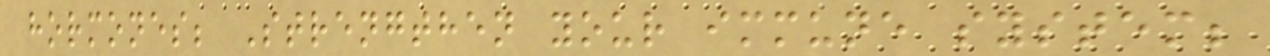hormones; Strengthen your immune system;
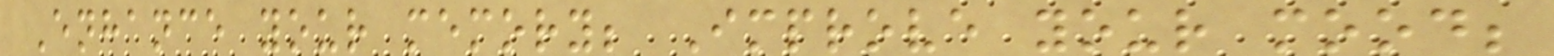Enhance your memory; Improve your mood;
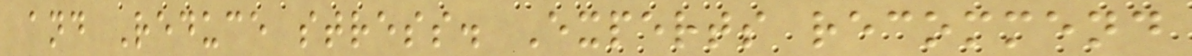and Reduce stress. Experts recommend
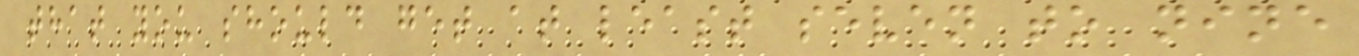that you should get at least seven to nine
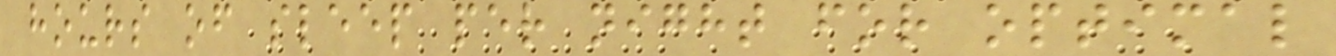hours of sleep per night for optimal
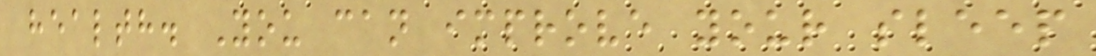health. You can improve your sleep
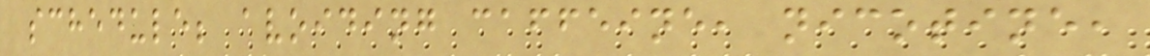schedule; avoiding caffeine, nicotine,
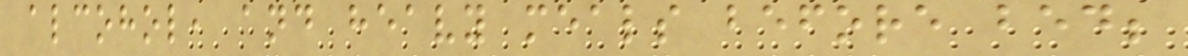alcohol, and heavy meals before bed;
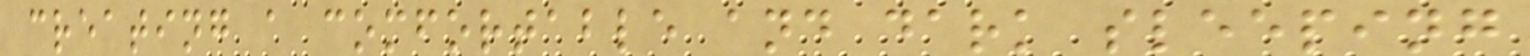creating a comfortable and dark sleeping
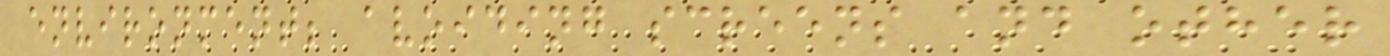environment; avoiding screens and other
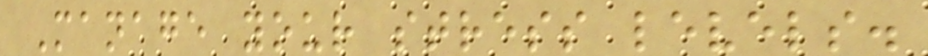Manage your stress levels.
